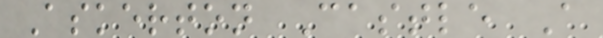Askerton Castle A
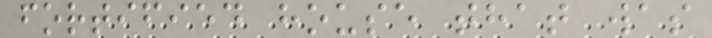fortified house that was
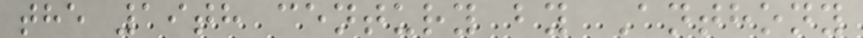the 19th century by Anthony
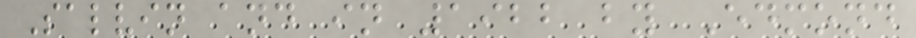Salvin and in 1922 by Edmond
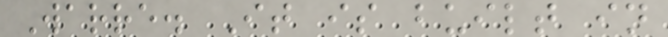Warre. It is built in
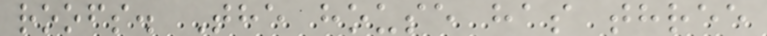roofs. The house has three
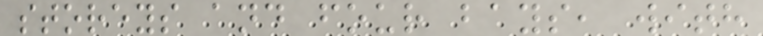storeys and four bays, with
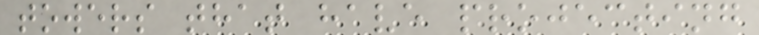towers that have projecting
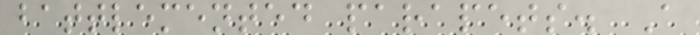battlemented parapets. A
